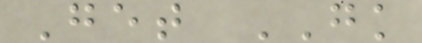Get GK
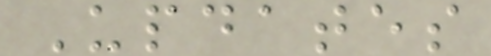Updates
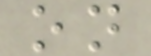on
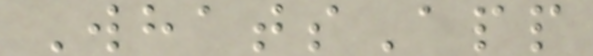WhatsApp
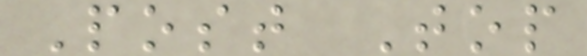Post Top
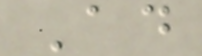Ad
